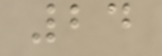24
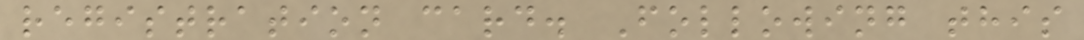registration card. Following this
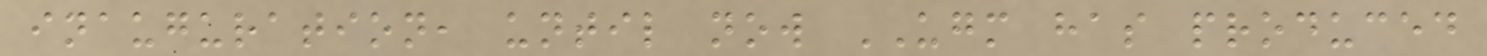inauguration, until now UGM has produced
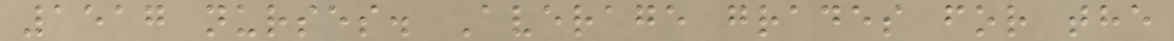1517 nurses. Average grades for the
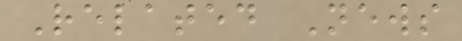Related News
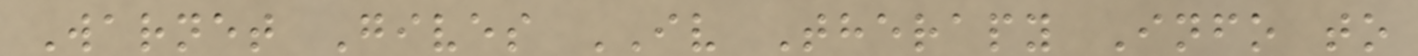Warnet Gives IV Therapy Info to
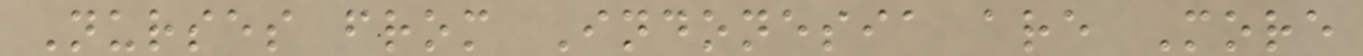Nurses from Indonesia are More
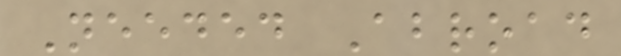Needed Abroad
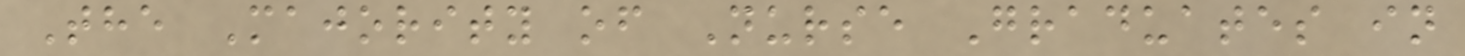The Majority of Nurse Graduates in
